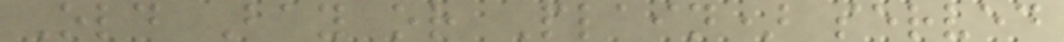Old Bay or Plain) served
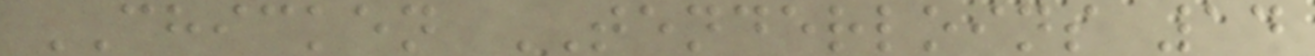CHICKEN TENDERLOINS 14
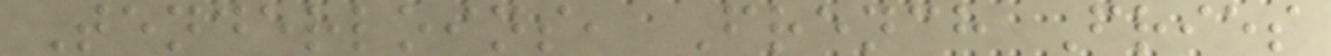Tenderloins, French Fries
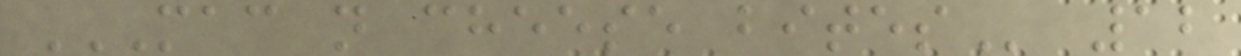MAC N CHEESE BITES 12
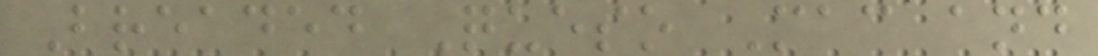Breaded Queso Mac and
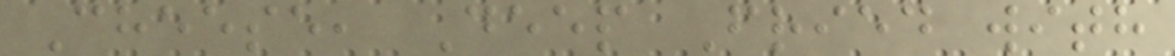Cheese, Deep Fried with
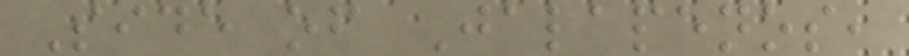Side of Jalapenos,
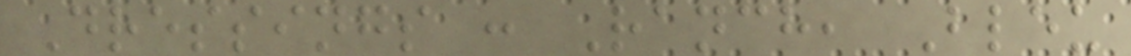Dressings : Ranch, Bleu
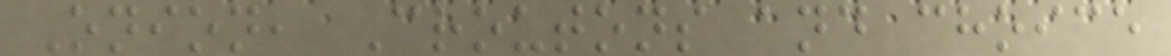Onion, Croutons and choice
